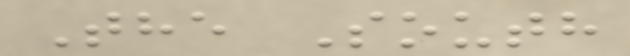The South
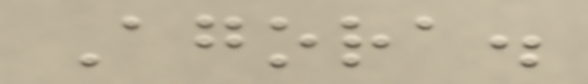Agora.
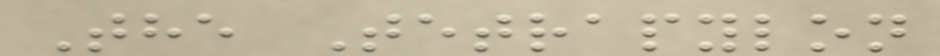The Tetrapylon
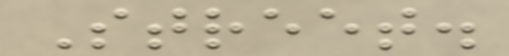Street.
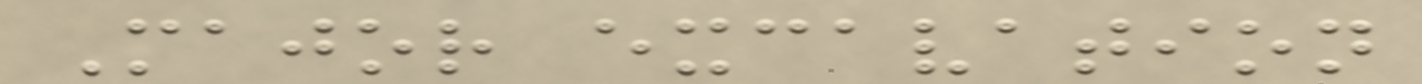Major excavation
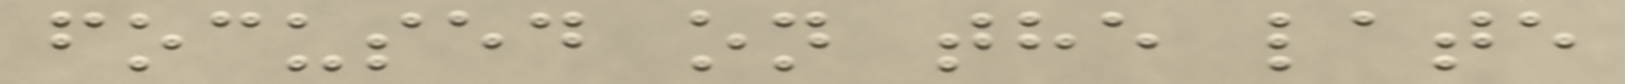focused on the late
